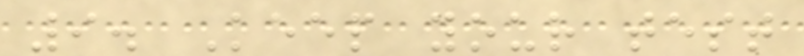9. Keep your test
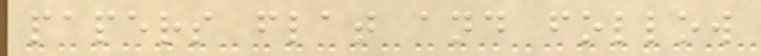papers flat and follow
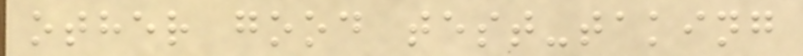other good test-taking
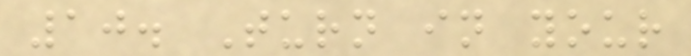10. Turn in your
